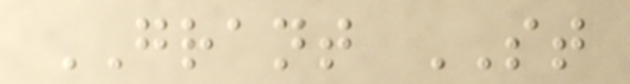GRANT ST
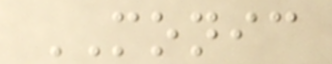MONIC
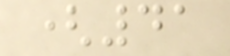(41
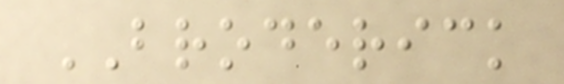BRODERICK
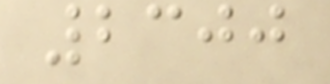2300
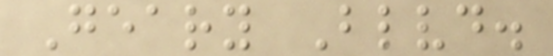Geary Blvd.
